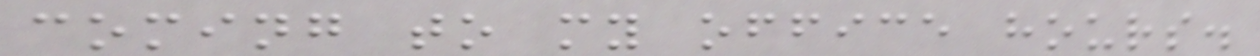coming to my office hours.
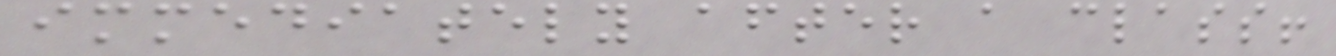immediately after a class!
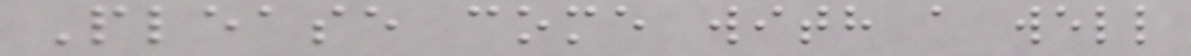Please come with a well
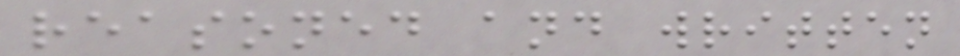reasoned and written
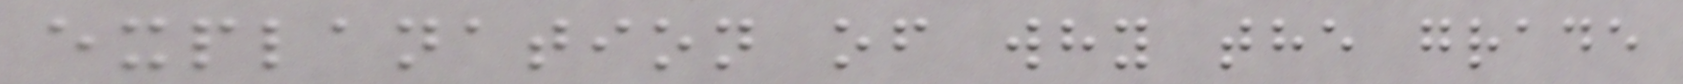explanation of why the grade
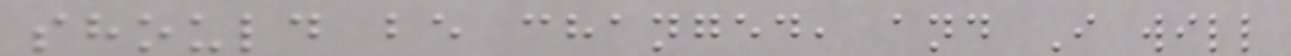should be changed, and I will
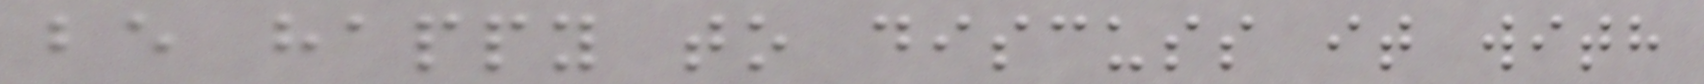be happy to discuss it with
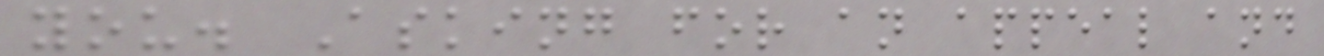you. Asking for an appeal and
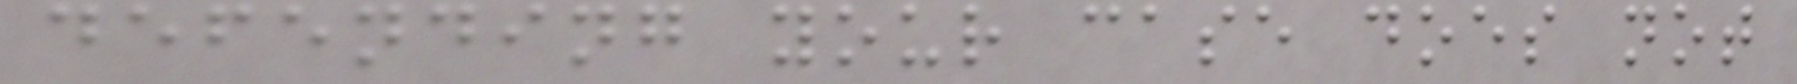defending your case does not
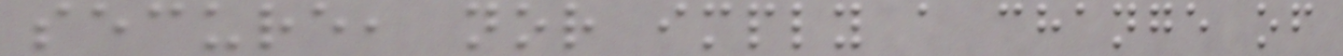secure, nor imply a change of
